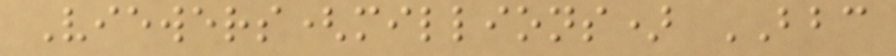Viewers(millions) BBC
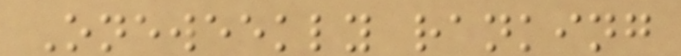Oneweekly ranking
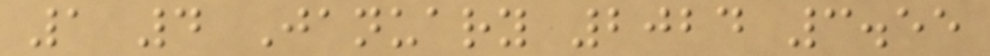1 4 January 2024 3.55
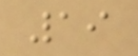19
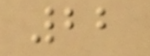22
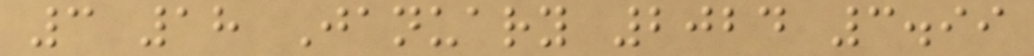3 18 January 2024 3.99
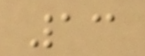13
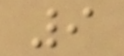9
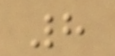8
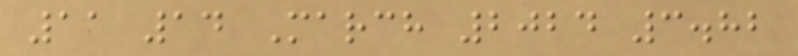11 14 March 2024 3.82
